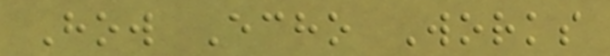How Echo Works
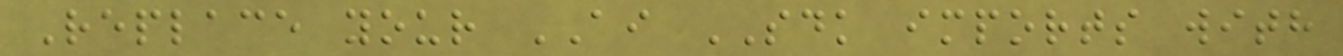Replace your AI SDK imports with
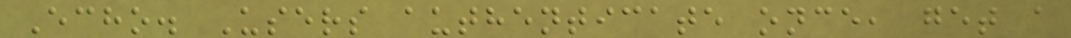Echo. Users authenticate once, get a
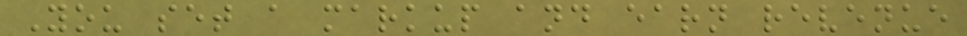You set a markup and earn revenue
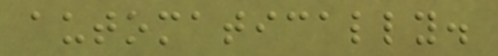automatically.
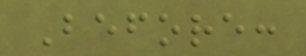Before:
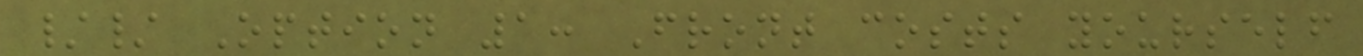// Option 1: Front costs yourself
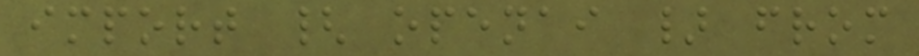import { openai } from
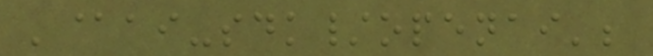'@ai-sdk/openai';
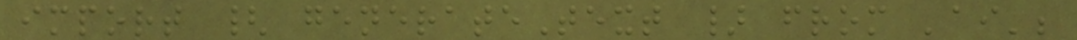import { generateText } from 'ai';
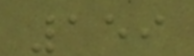159
